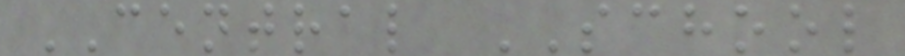CENTRAL SCHOOL
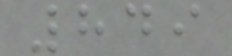849
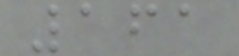161
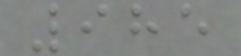985
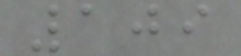109
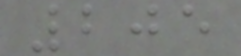205
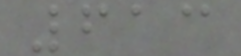613
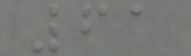61
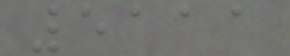5111
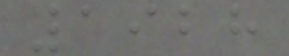1928
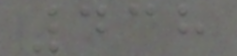438
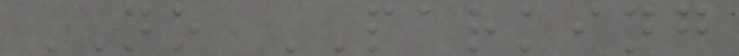NO PARKING
